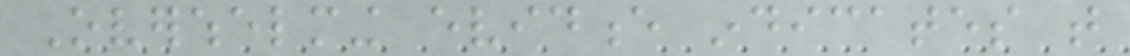Overwhelming evidence indicates that
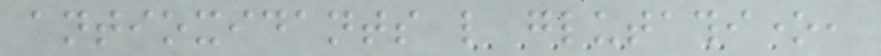antioxidants like glutathione,
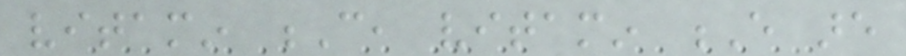vitamin C, vitamin E are
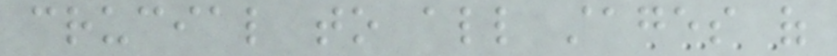crucial to all stages of
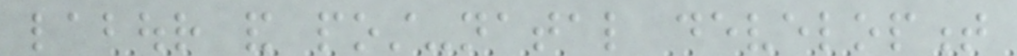labour and post-natal development
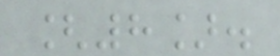[8].
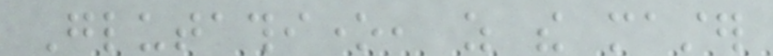Glutathione, as the master
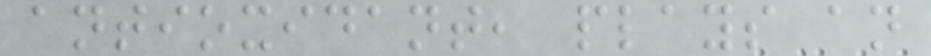antioxidant, plays an
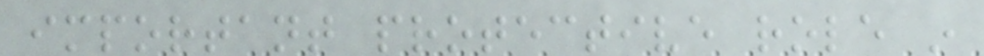important protective role in
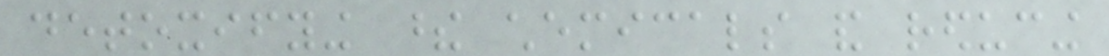detoxifying these chemicals and reducing
